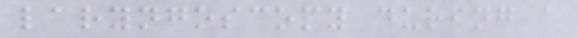laryngoscopy during a
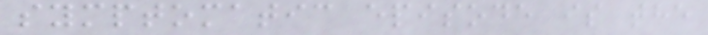symptomatic episode is the
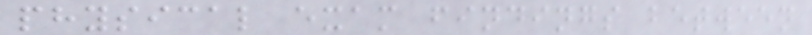physical exam findings between
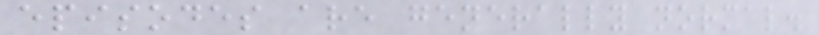episodes are generally normal.
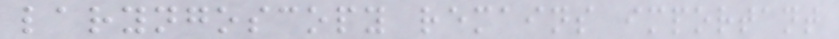laryngoscopy remains important
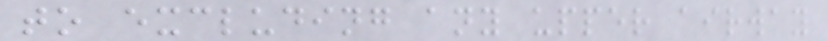to excluding any upper airway
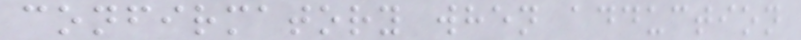confirmatory when adduction
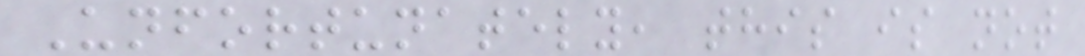Unfortunately, this is not
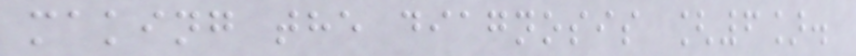making the diagnosis [6].
